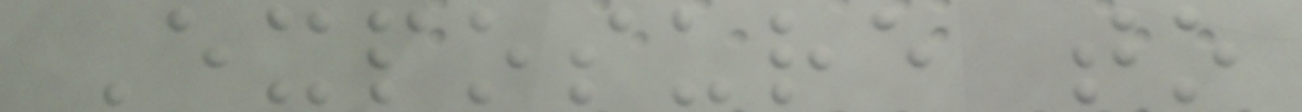Exposure to
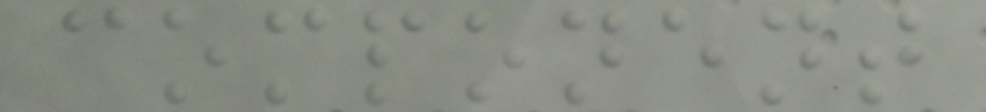component
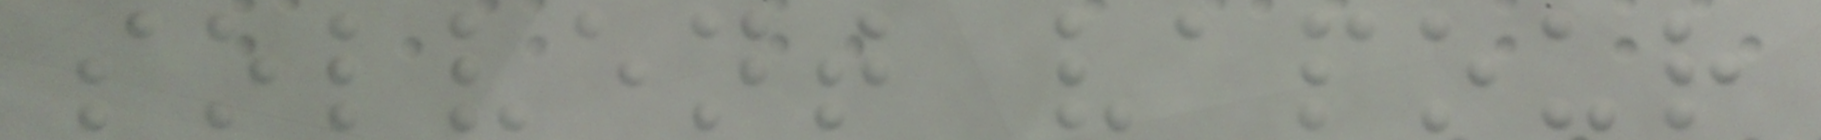solvent vapour
